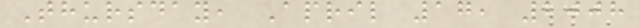Thursday, April 17, 2008
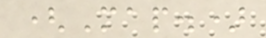(Map.)
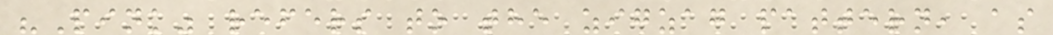"Pink" refers to the zigzag pattern, as
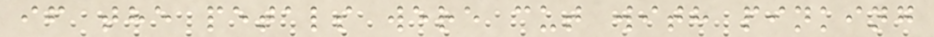if the petals were cut with pinking
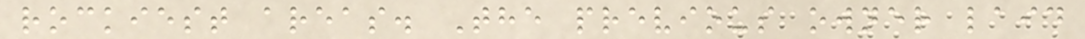rockiest areas. The previous owner laid
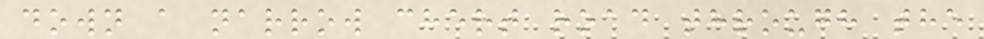down a narrow chert road through the
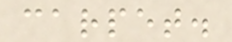carpet.
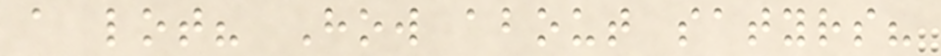a lot? How about satyrs?
